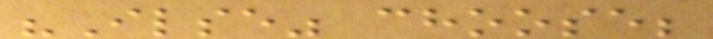"Ilse" choose;
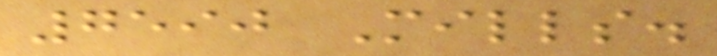7590 Mills.
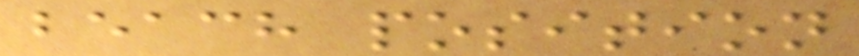beach position
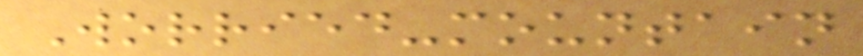Worried-mountain
